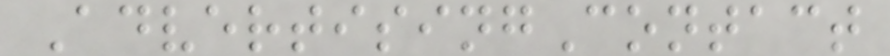AdvertisingContact
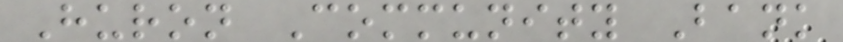Huron Community Bank
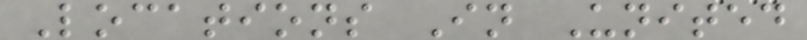Locations In United
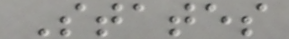States
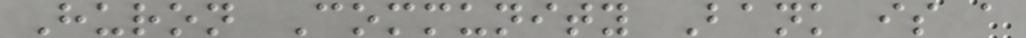Huron Community Bank is a
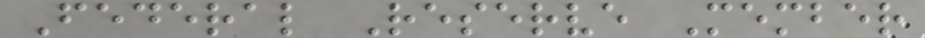Federal Reserve Member
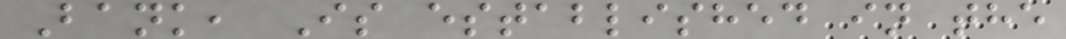Bank, Is established in the
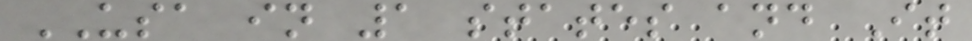USA in 1 states and It
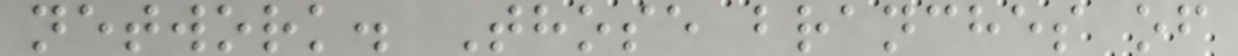network. Those branches of
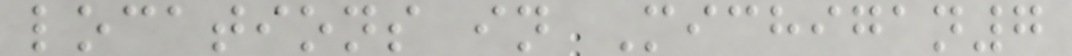locations in Michigan7
